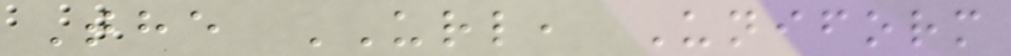The URL, Uniform
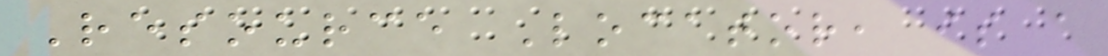Resource Locator, is a
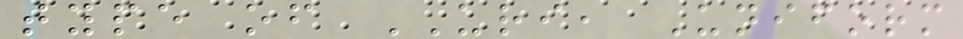type of URI, Uniform
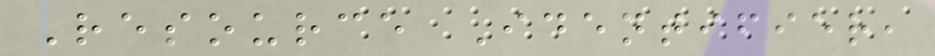Resource Identifier,
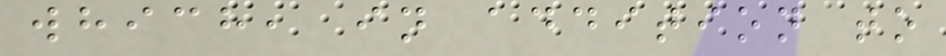which, in addition to
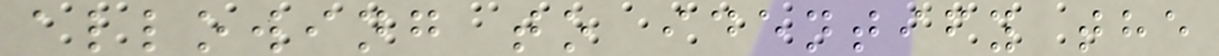allowing to identify the
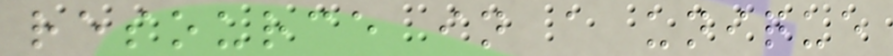resource in a unique
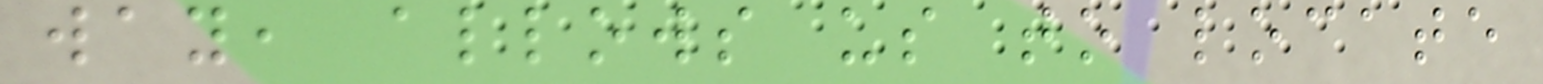way, allows us to locate
